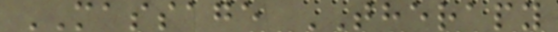MASSAGE THERAPY
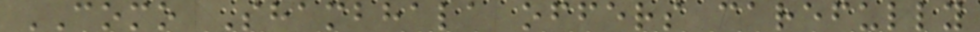COMO Shambhala offers carefully
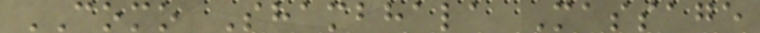COMO Shambhala Massage
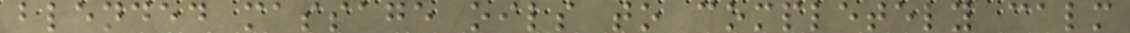blended massage oils to completely calm
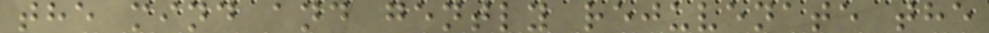the mind and gently rejuvenate the
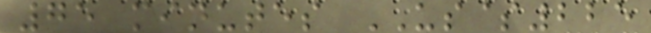75 minutes US$225
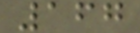167
